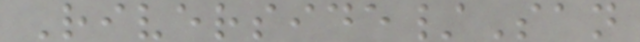Riverside/San
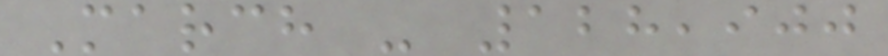March - 128,900
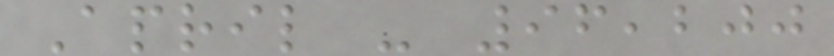April - 96,200
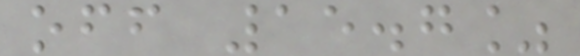off 15.7%
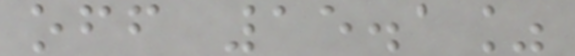off 15.1%
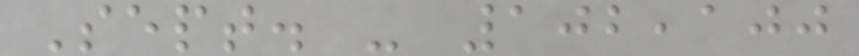Sept. - 102,100
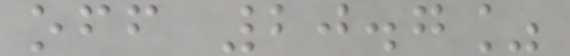off 20.7%
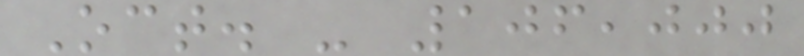Oct. - 106,000
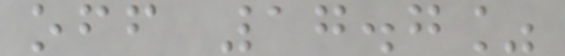off 17.7%
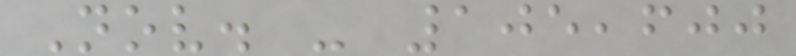Nov. - 105,600
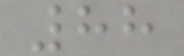88
